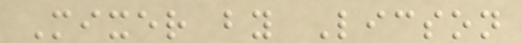Mixer by Licson
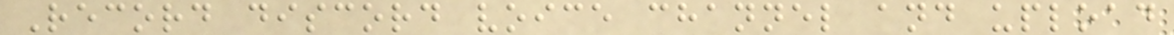Record discord voice channel and upload
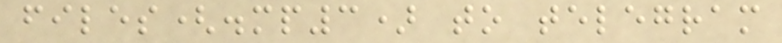files(.mp3) to telegram
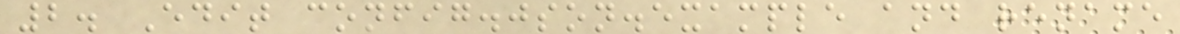2. Edit config.json.example and rename
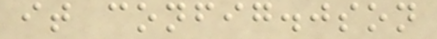it config.json
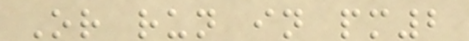Or run in pm2
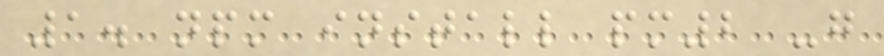1. npm install pm2 -g
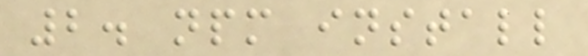2. npm install
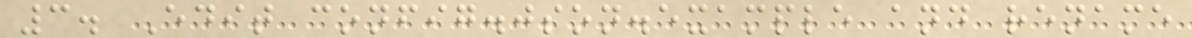3. Edit config.json.example and rename
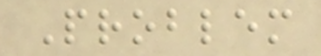Problem
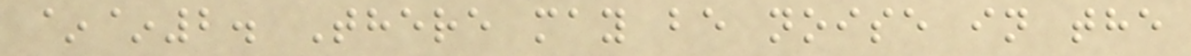~~2. There may be noise in the
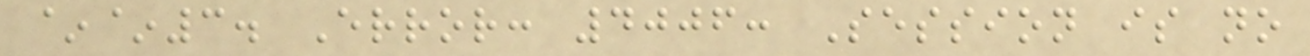~~3. Error: 4006: Session is no
